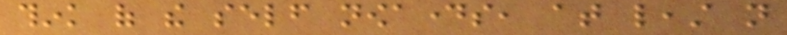think of the self nowadays, at least not
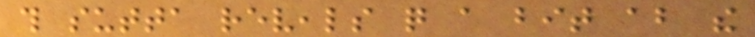this sutta reveals quite a bit about the
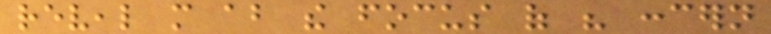reveal more about the focus of his concern
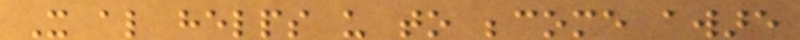It also helps us to become aware
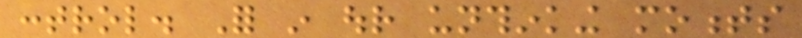control. For in our unthinking moments
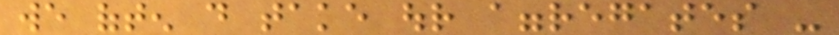we often do take our aggregates -
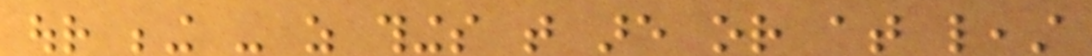our being - as things that are or at least
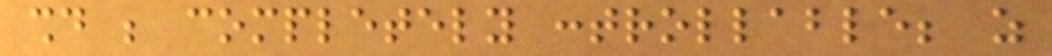should be completely controllable; as
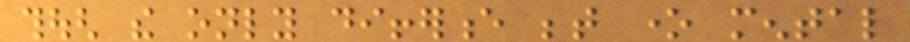though the only difference between one mental
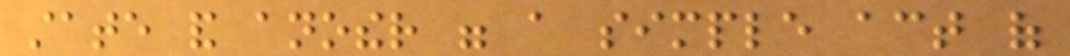state and another were a simple act of
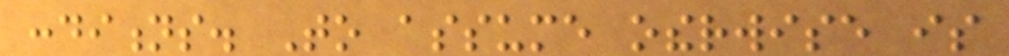conditions. To assume otherwise is
